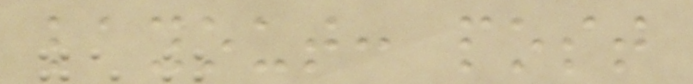layout: post
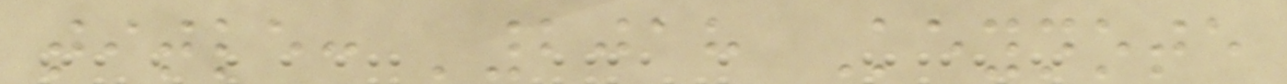title: '2018 Keynote
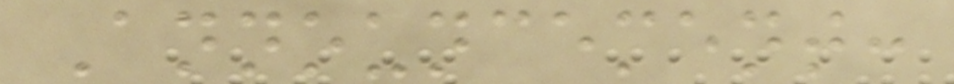Announcement:
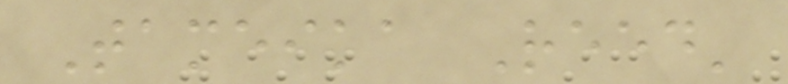Tameika Reed'
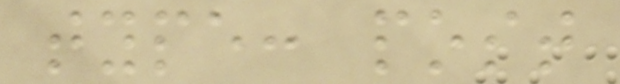type: post
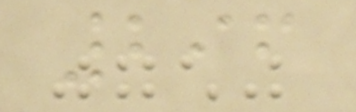296
